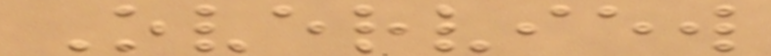Overview
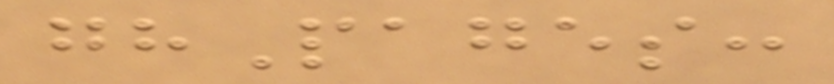ghPages:
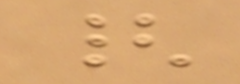{
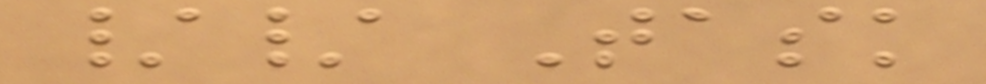// Task
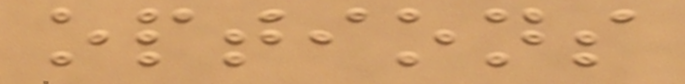options
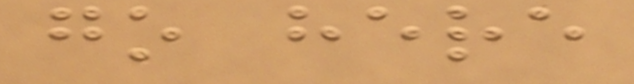go here
